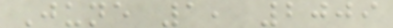June 1, 2009
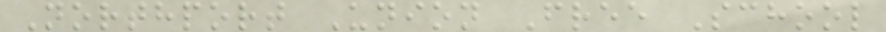Northport Union Free School
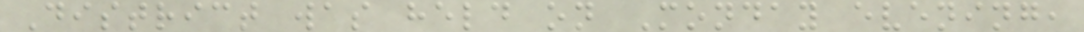District was held on Monday evening,
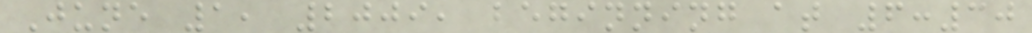June 1, 2009, beginning at 6:30
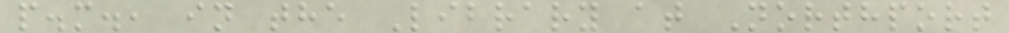p.m., in the Library at Northport
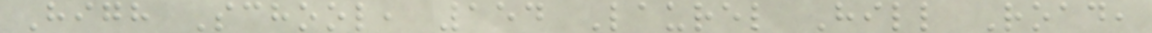High School, 154 Laurel Hill Road,
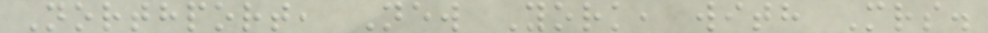Northport, New York, with Mrs.
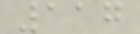117
